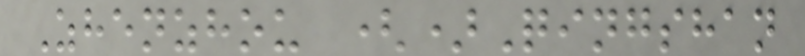Zhenzhou ()Qingshan
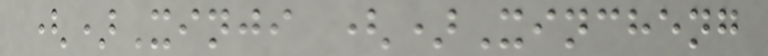()Xinji ()Xincheng
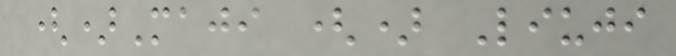()Maji () Liuji
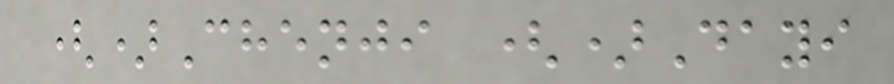()Chenji ()Dayi
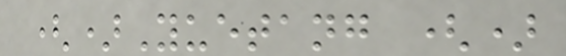()Yuetang ()
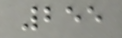255
